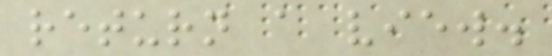return a view.
